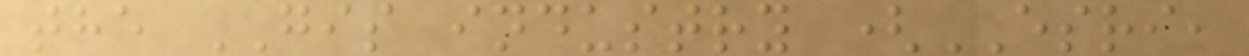the GIS industry (ESRI,
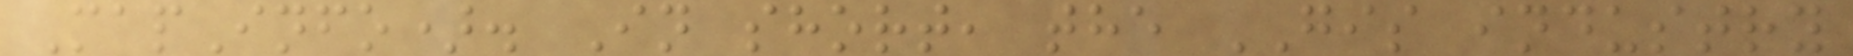MapInfo). In short, the GIS industry
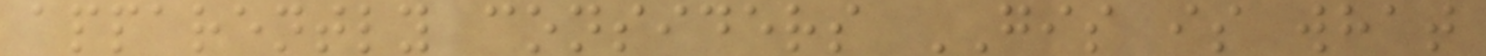apparently considers GIS is what
